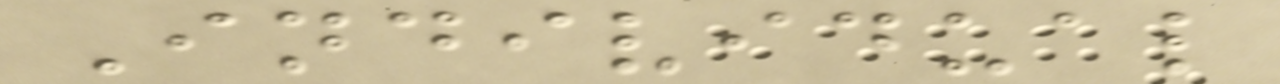Individual
